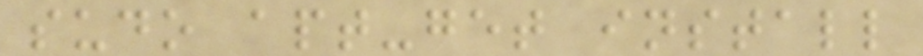sudo apt-get install
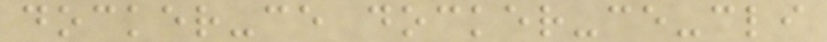docker-ce docker-ce-cli
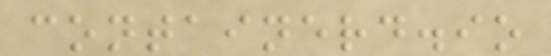containerd.io
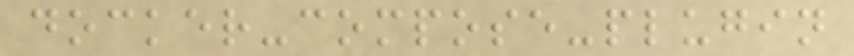docker-compose-plugin
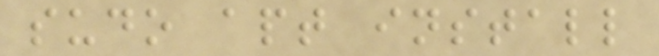sudo apt install
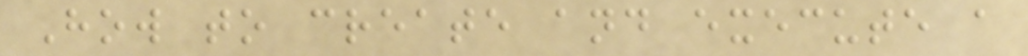How to create and execute a
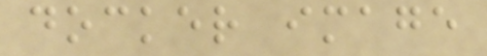docker image
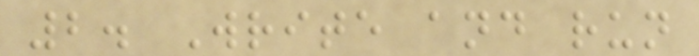2. Write and run
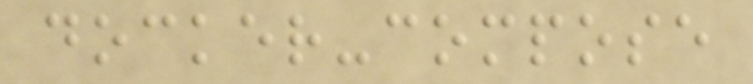docker-compose
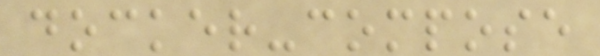docker-compose
